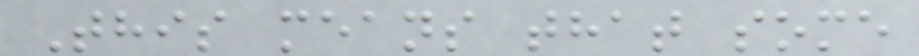This means that some
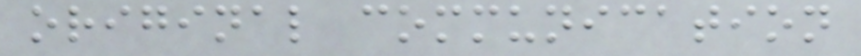original communication
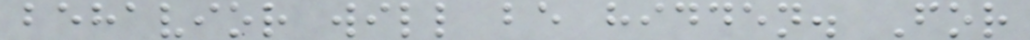behavior will be hidden. For
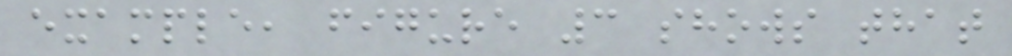example, figure 3 shows that
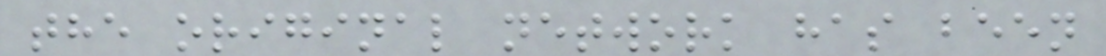the original network has been
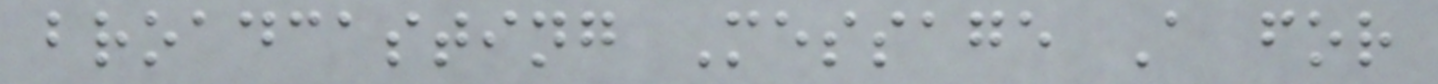broadcasting Message A for
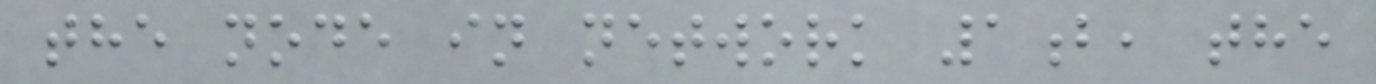the node in network 1b, the
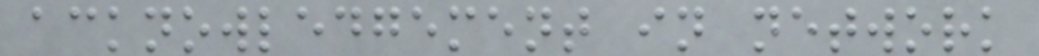acknowledgement in network
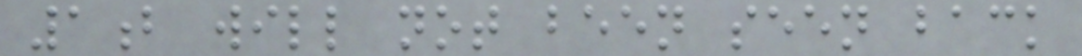1b will not been seen back
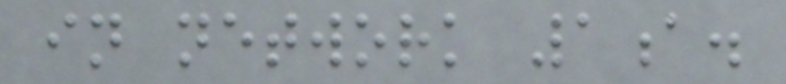in network 1a.
